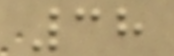38
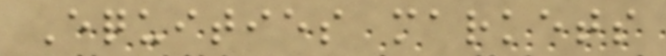Equities markets
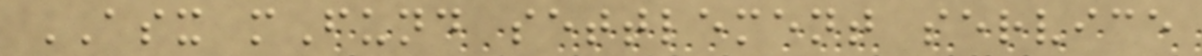ASX mFund settlement service
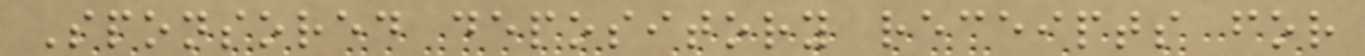Sponsored depository receipts for
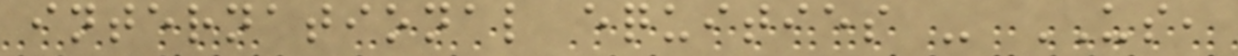international equities - US,
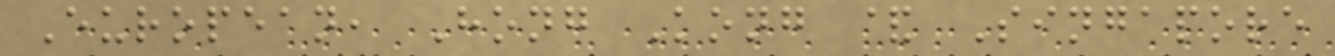European, Hong Kong & Singapore
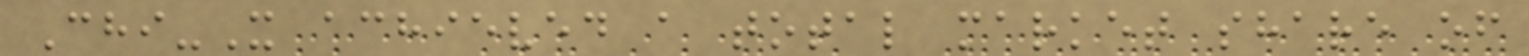Chi-X achieved a total market share of
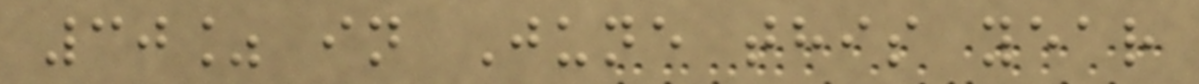30% in June this year
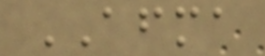AFMA
